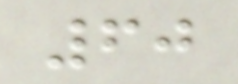60
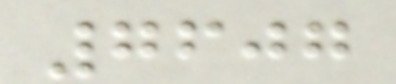7607
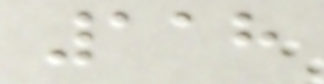118
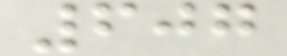607
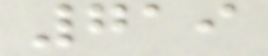719
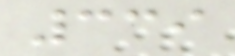339
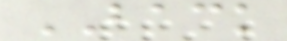BACK
